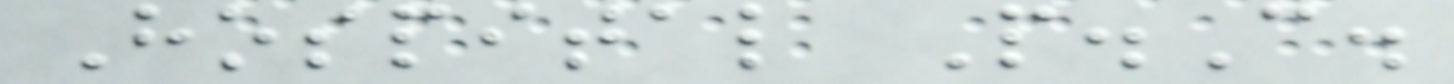Hospital P.C.
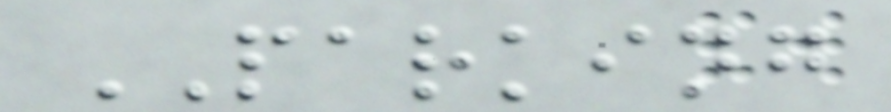PARKING
